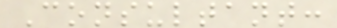Consultant:
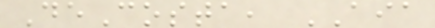DeCosta, AIA
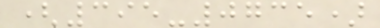(395-0735)
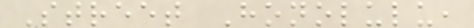Street Honolulu,
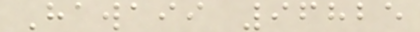Hawaii 96825
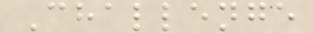Challenge
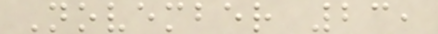November 23,
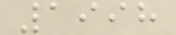1998
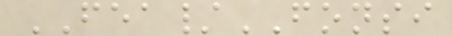FEA/FONSI
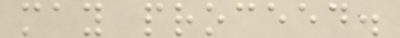may proceed.
